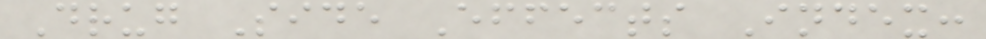Drug Side Effects Index:
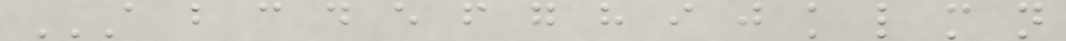A B C D E F G H I J K L M N
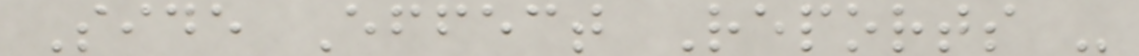Side Effect Reports -
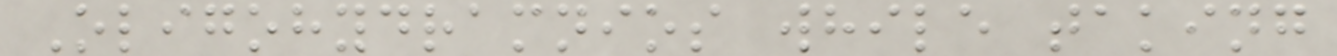Oligohydramnios while taking
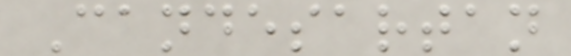Candesartan
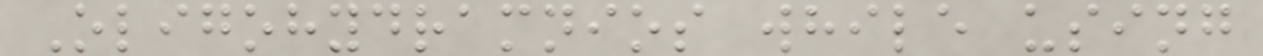Oligohydramnios while using
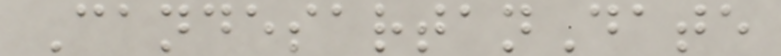CandesartanDate
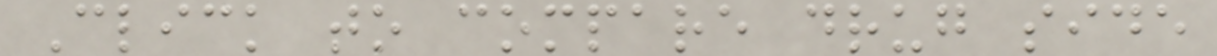Click to compare drug side
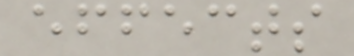effects
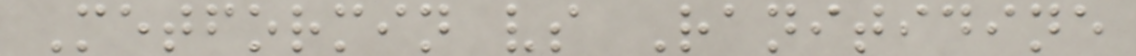Metformin vs Ranitidine
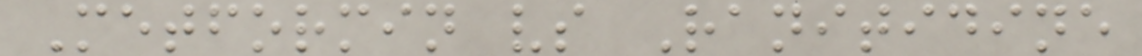Metformin vs Ranitidine
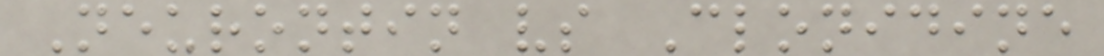Neurontin vs Clonidine
